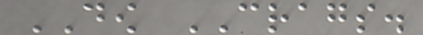DOW CRAGS.
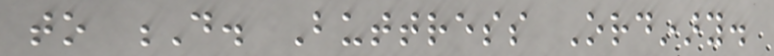to D. Buttress Ordinary.
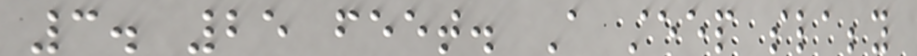3. 25 feet. A steep slabby
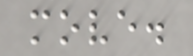move.
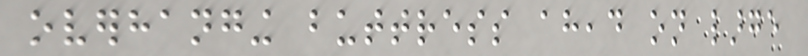overhanging buttress ahead on large
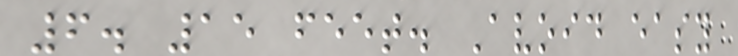6. 15 feet. Avoid easy
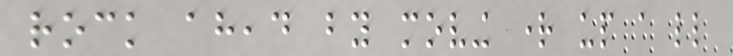rock ahead by moving right up a little
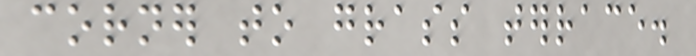corner to grass terrace.
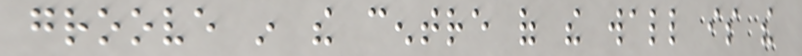groove in the centre of the wall is the
